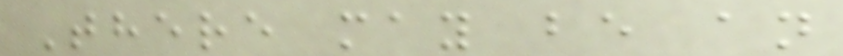There may be an
